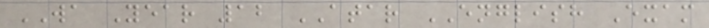WA Year 12 ATAR ENGLISH Exam
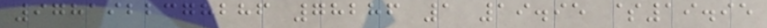9781922378286 78286 1 19.95 $19.95
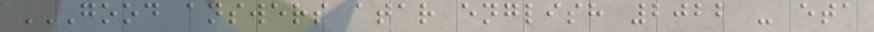GOOD ANSWERS ATAR ENGLISH 2022 - ETA
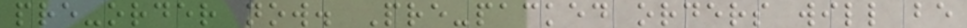pre-order now. Pre-packed orders will be
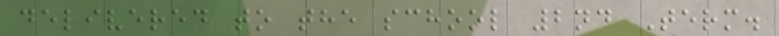delivered to the school 2nd Term.
